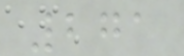271
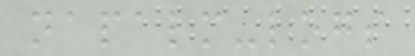napalm-logs
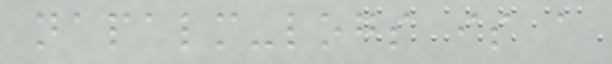napalm-logs is a
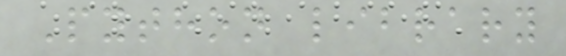Python library
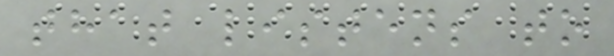that listens to
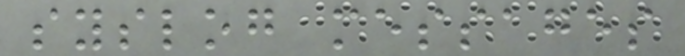syslog messages
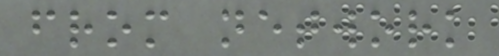from network
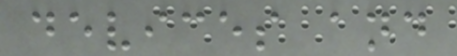devices and
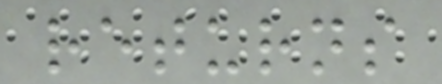returns
